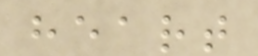heart
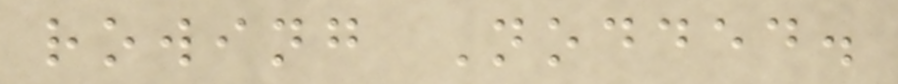rowing Nodded.
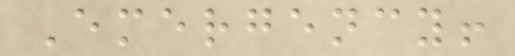Emergency!
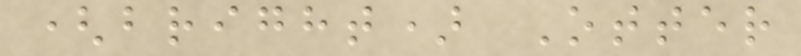(bright) Otter
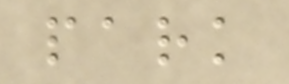park
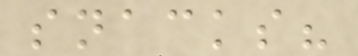snacks?
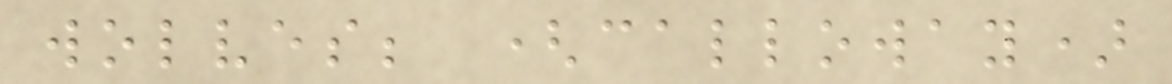wolves; (calloway)
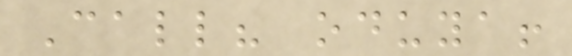Call? oduya!
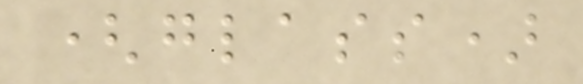(glass)
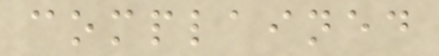complained
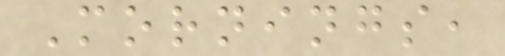Mornings,
